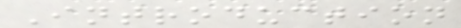Introduction
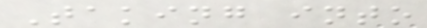Taking into
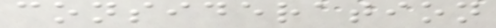consideration
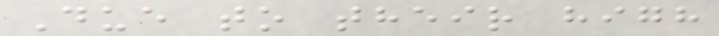Due to their high
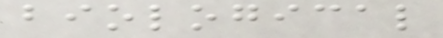biological
